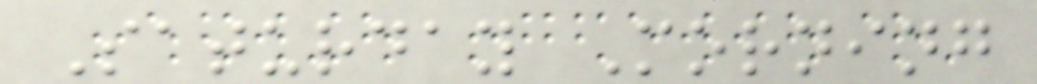Saturday Morning
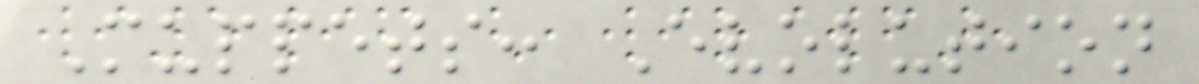Muppets: Evolution
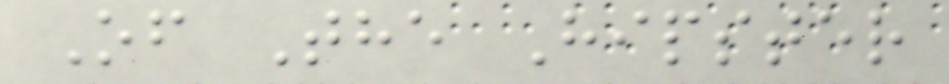Of The Hipster
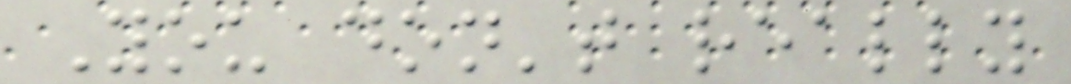You don't really
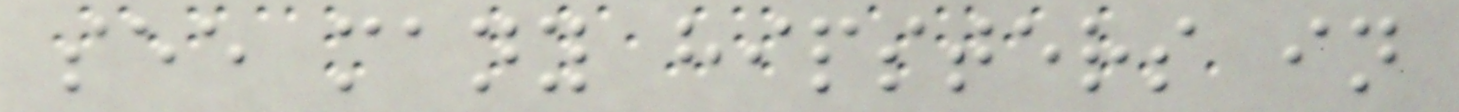see many hipsters in
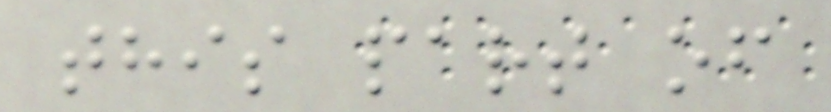this part of
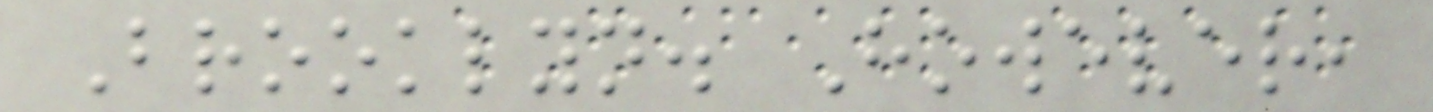Brooklyn. However,
